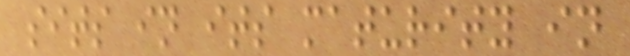sits in its maturity in
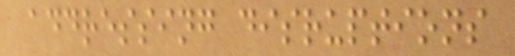addressing disruptions
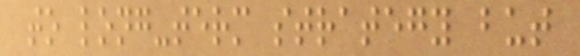to long-term strategy but
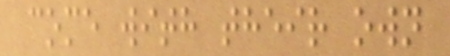come with their own
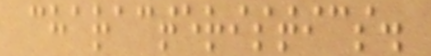characteristics.
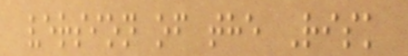version of the Risk
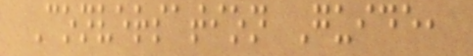Conversation Guide,
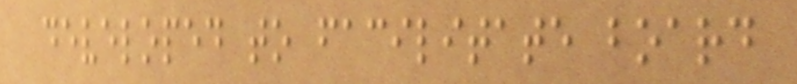developed to facilitate board
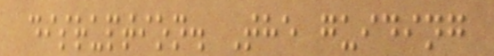disruption. The guiding
